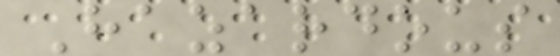Hazardous
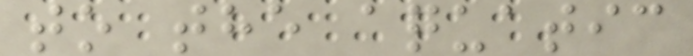to the aquatic
